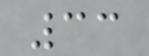33
